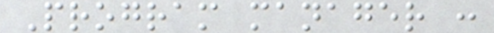Program manager :
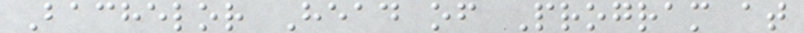Bachelor Head of Program at
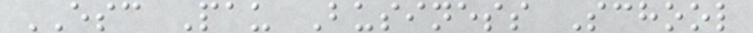ESC Pau Business School
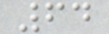64
